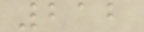212
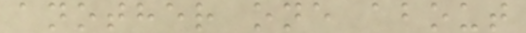another one about
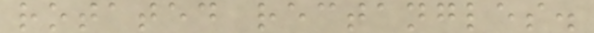rotated rectangles.
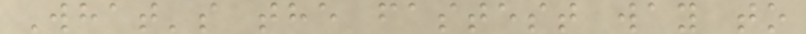What's the fastest way to
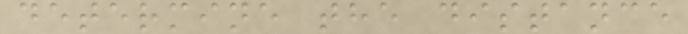determine the distance
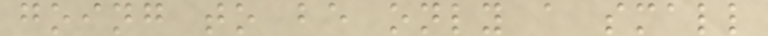going to be only a small
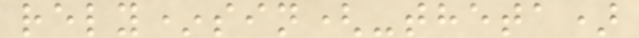rely*sin(-theta)
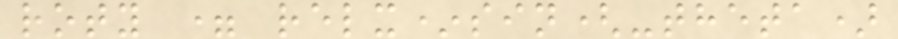roty = relx*sin(-theta)
